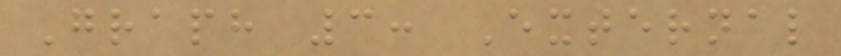Graph 3: External
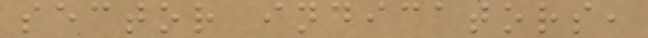sector indicators,
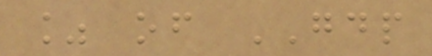% of GDP
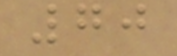70
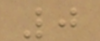0
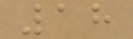18
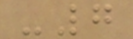-7
